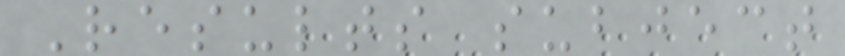Results subject
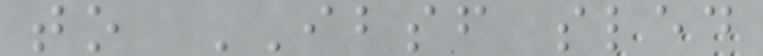to IBSF sled
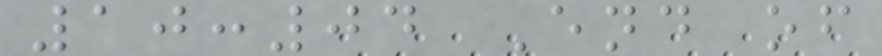10:04 End of
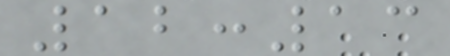12:13
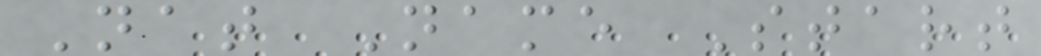Nat Name Start
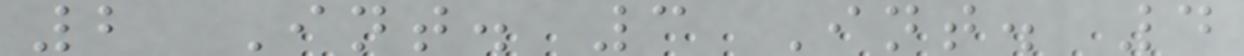2 Int. 3 Int. 4
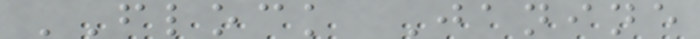FLOCK Janine
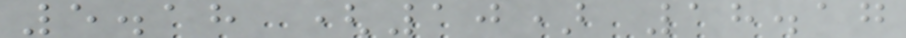5.18 (10) 18.17
